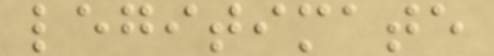legitimate
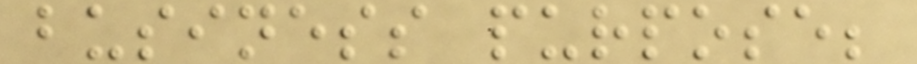business purpose;
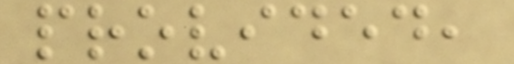provided,
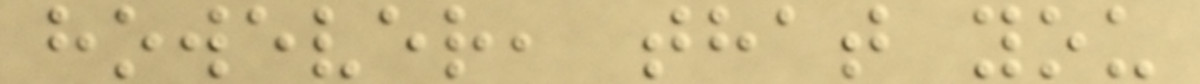however, that you
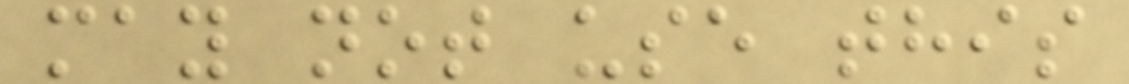may not use this
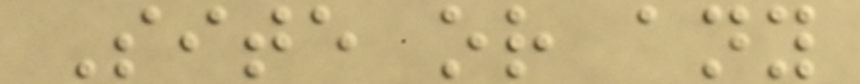Site or any
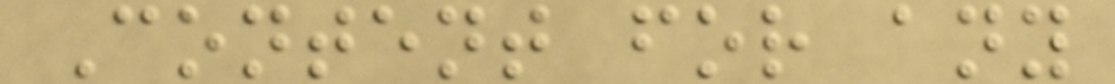Content for any
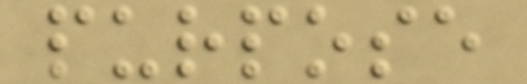purpose
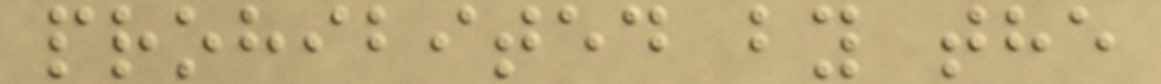prohibited by the
